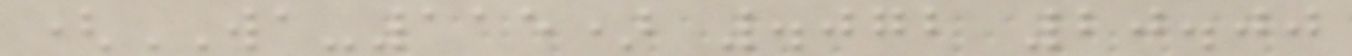(WA-115) .072 20.00
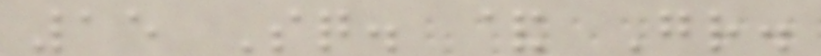15 Sq. & Gr.
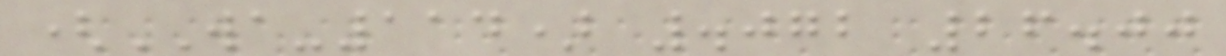(WA-114) .072 26.00
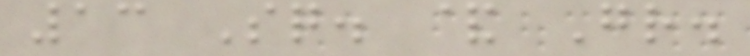13 Sq. & Gr.
